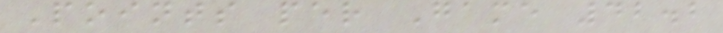Points per Game 42.2
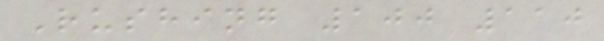Rushing 100 110
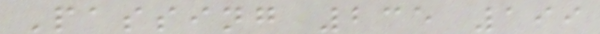Passing 235 199
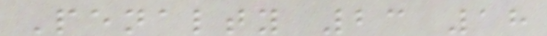Penalty 23 18
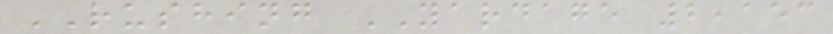RUSHING YARDAGE 2,153
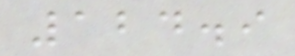124.9
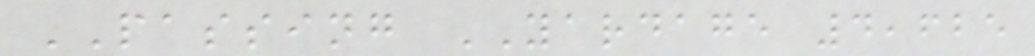PASSING YARDAGE 4,625
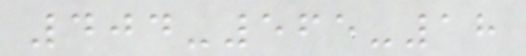404-565-18
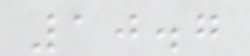10.7
